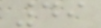49
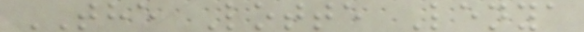THE Lotte Lenya
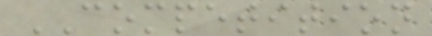COMPETITION
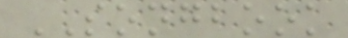SONGBOOK
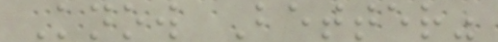Know Better"
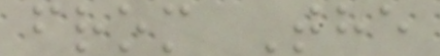from The
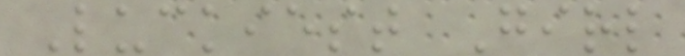Luckiest Girl
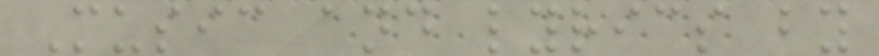Music and lyrics by
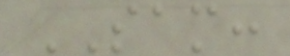SAM:
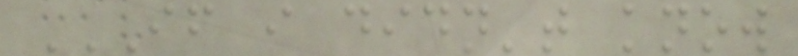IF I DIDN'T KNOW
